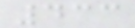433
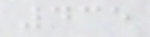435
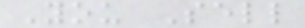You Sell
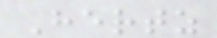Hertz
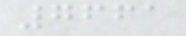7661
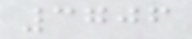3706
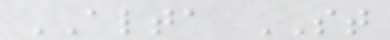ALTA ST
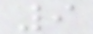9
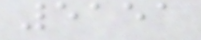5151
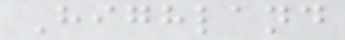Highland
